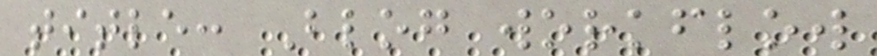title: Blog workflow
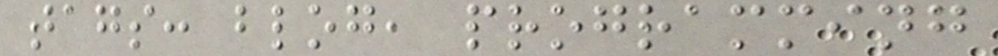tags: blog, programming
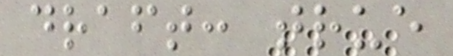draft: true
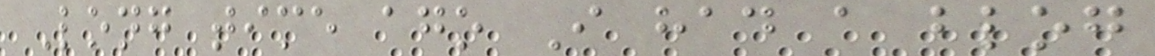Long time ago I had a blog
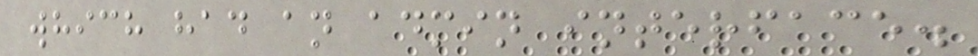which had an admin interface.
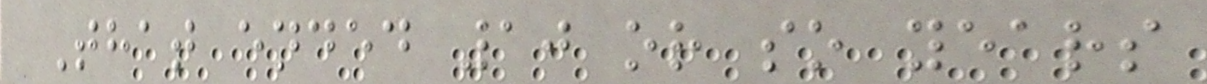That ended 10 or so years
